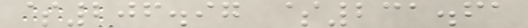$206.97 $231.61
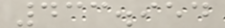433.954
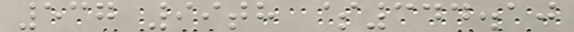537 99th $344.10
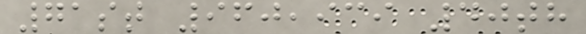71st 960,939 40th
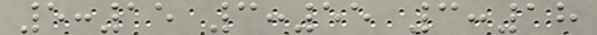5:15 3:55 3:18
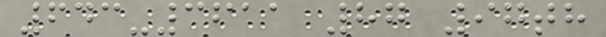643-3611 87 97th
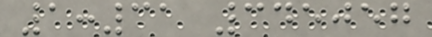1:31 345057
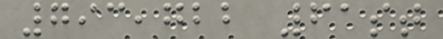793,722 61st
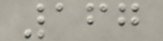167
